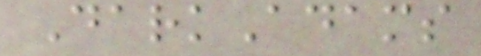DarkAdams
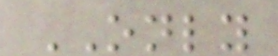ONLY
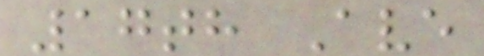17th Ave
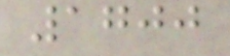1700
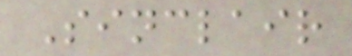Sinclair
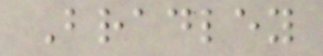Bradley
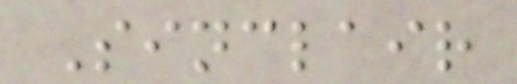Sinclair
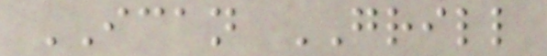ICAN GRILL
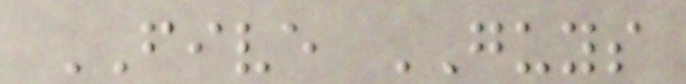FIVE GUYS
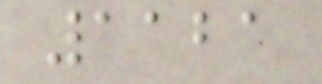1121
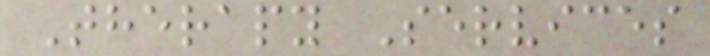Therapy Services
